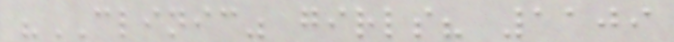"CLINIC" girls? 1109
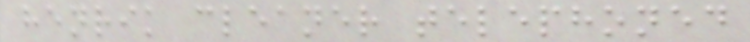henrik cleaner telephoned
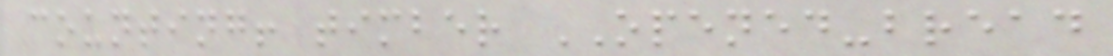counting! timber OPENED-bread
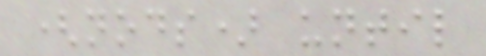(nods) until
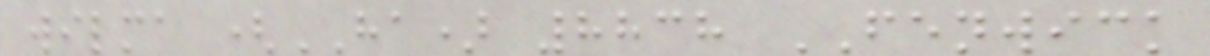wilma (HA) 8838 FENWICK
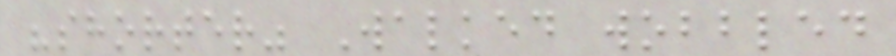"shorter" Walked wobbled
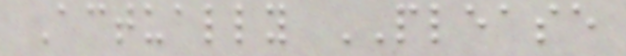Actually PLEASE
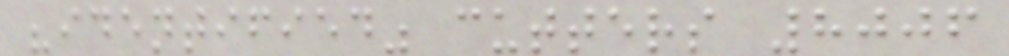"identified" cutters 8006
